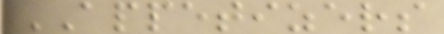APPETIZERS
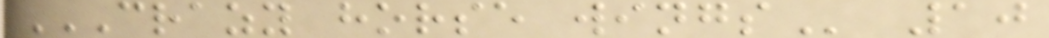CRAZY HORSE WINGS 10
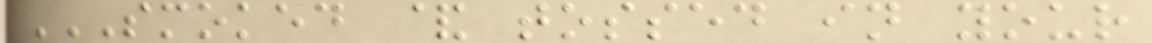SMOKED & TOSSED IN YOUR
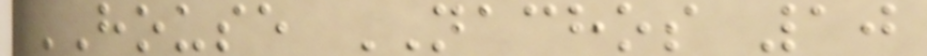HOUSE NACHOS 10
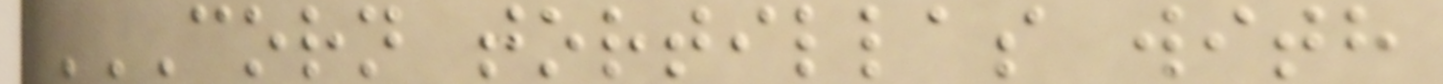CORN TORTILLAS WITH
